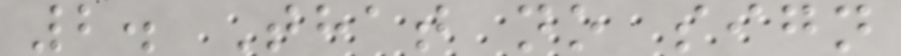2. That no sign
